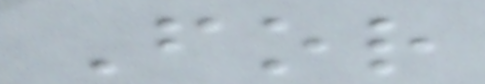For
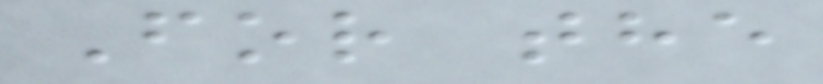For the
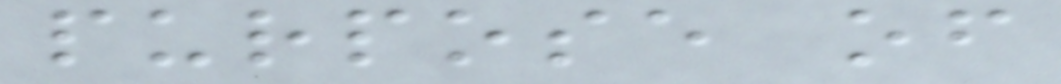purpose of
